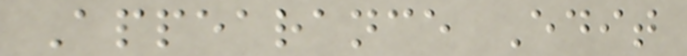Appearance Edit
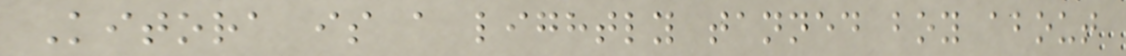Kitora is a lightly tanned boy about
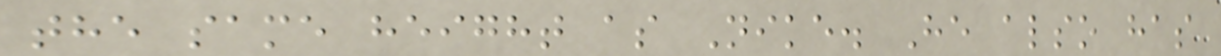the same height as Nike. He also has
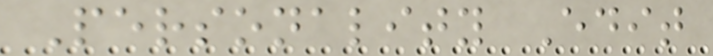Personality Edit
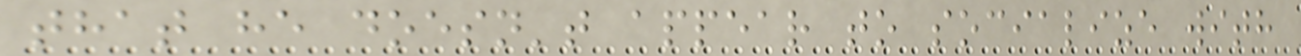that he doesn't appear to socialize with
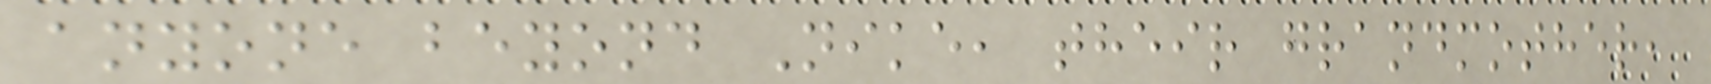anyone beyond Nike, their grandmother,
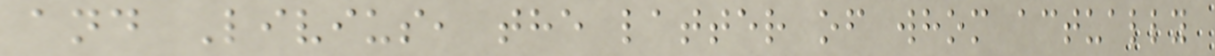and Livius, the latter of whom actually
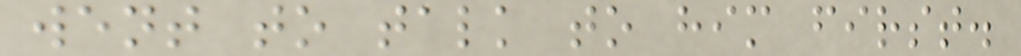went to talk to him first.
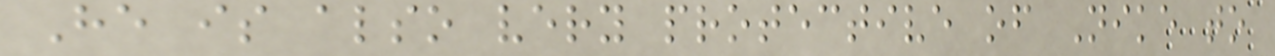He is also very protective of Nike to
